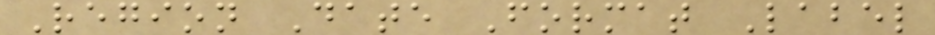Region Date Format Label
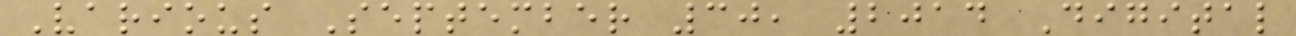Various September 30, 2014 Digital
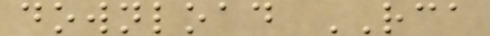download RCA
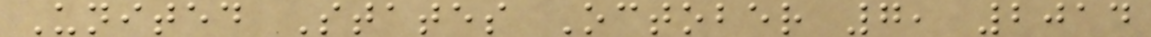United States October 7, 2014
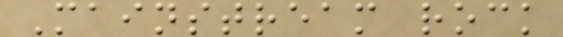Mainstream rock
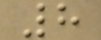8
